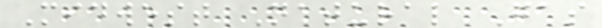Midwest Natural Gas
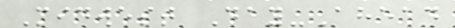Midwest Day-Ahead
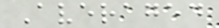Averaged
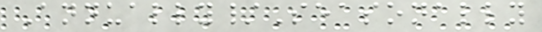Annually/Seasonally
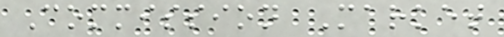Commission Market
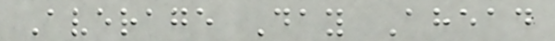Average Day Ahead
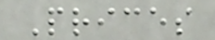Prices
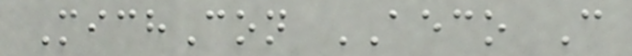MichCon AECO C
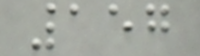157
